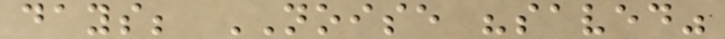days; NOISE "saved"
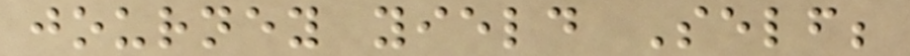journey yield Self;
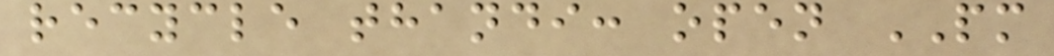recycle thandi: open PM
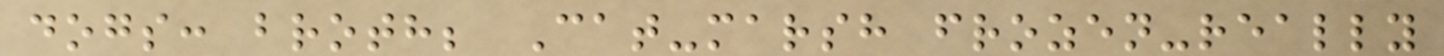dogs: broth; Cat-marsh frozen-really
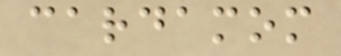cardamom
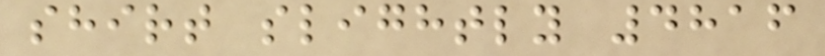shirt slightly 4816
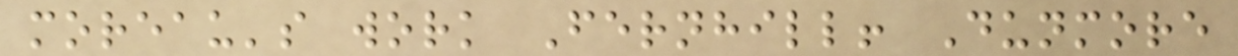moreau's work Fernhill! Dunmore
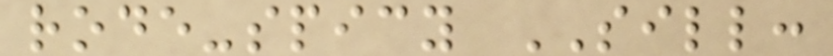rode-spicy SILL:
